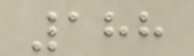188
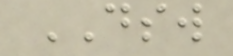DSW
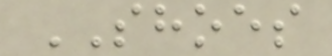SHOES
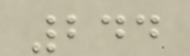244
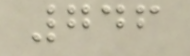746
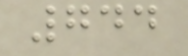744
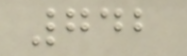742
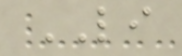LI
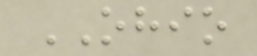OHIO
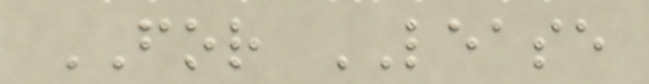FOR LEASE
